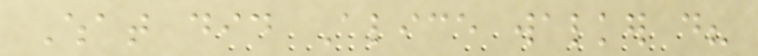What did Alice walker do?
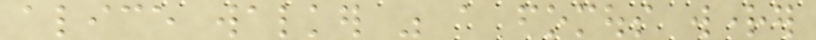alice walker was a fomous wrighter
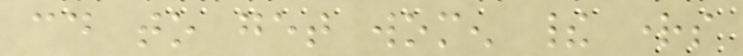could to get women their rights
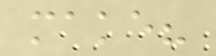make?
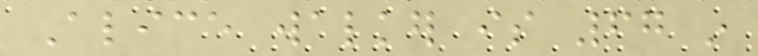Alice walker is 67 in
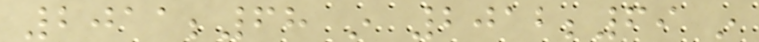2011;68 in 2012;69 in
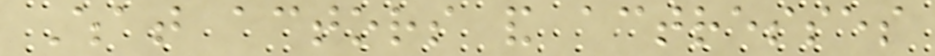What actors and actresses
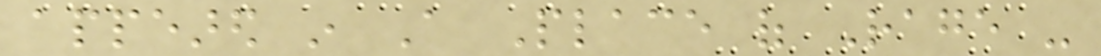appeared in A Place of Rage -
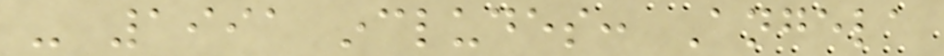- 1991 includes: Angela
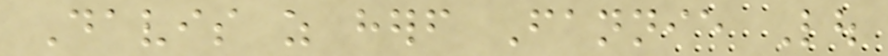Davis as herself Fannie Lou
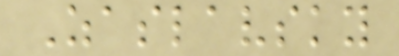Zaslavsky
